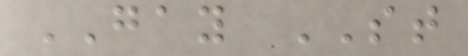GAY ST
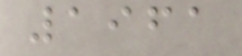1961
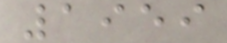1959
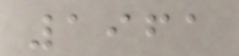1961
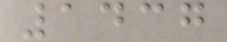1437
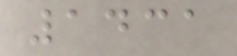1431
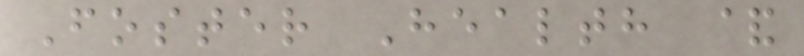Foster Health &
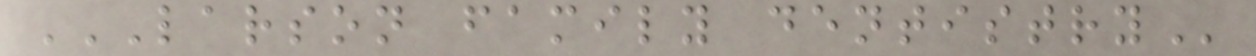LARSON FAMILY DENTISTRY
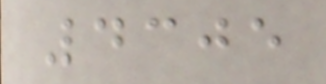4305
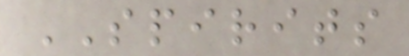SPIRITS
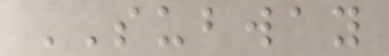SUBWAY
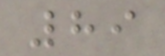89
